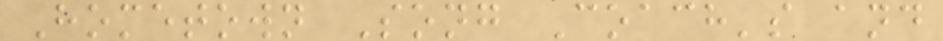Hometown Song Coach's and
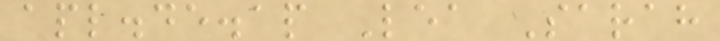apl.de.ap Lea Sarah
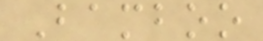Bamboo
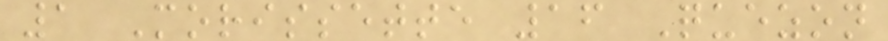1 Morissette 16 Quezon
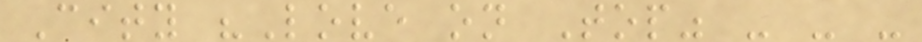City "Love on Top" - - -
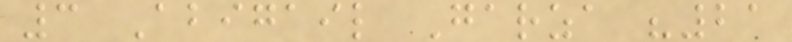3 Abigail Garza "21
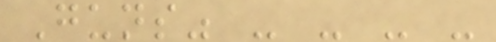Guns" - - - -
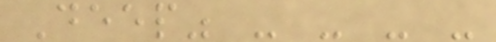Deep" - - - -
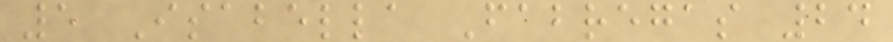5 Isabella Fabregas 24
